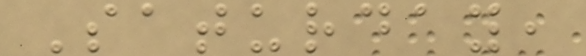Saturday,
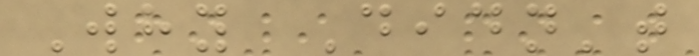Why Didn't
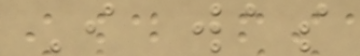I was
